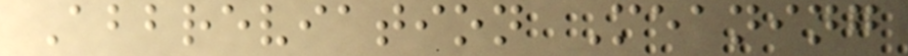Abbreviation Meaning
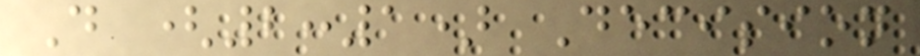D (2:1) Decision
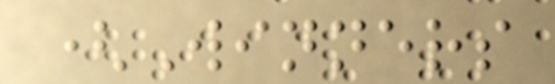(Winners
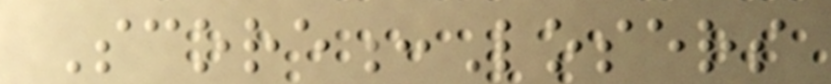Score:Losers
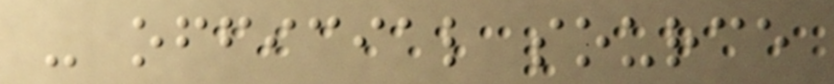- official source
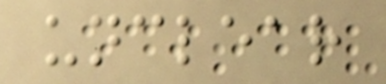unclear
